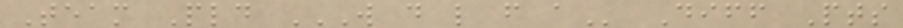Team Pld W D L F A Diff Pts
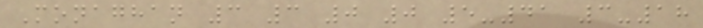Monaghan 3 3 0 0 5-41 3-18
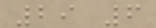29 6
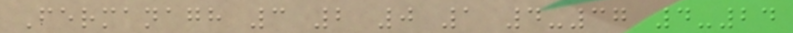Fermanagh 3 2 0 1 4-37 4-24
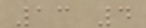13 4
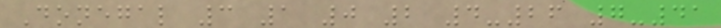Donegal 3 1 0 2 4-26 7-41
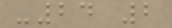-24 2
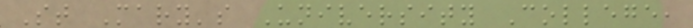St Mary's University College,
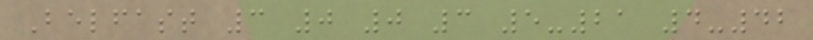Belfast 3 0 0 3 5-21 4-42
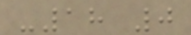-18 0
